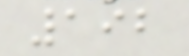192
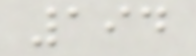194
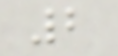2
